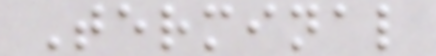Terminal
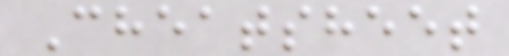Cheatsheet
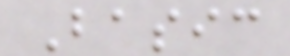Basic
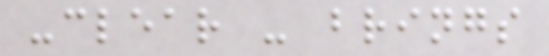-clear - brings
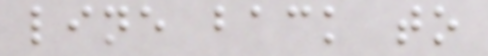line back to
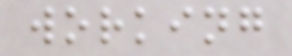working
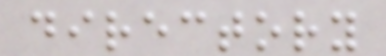directory
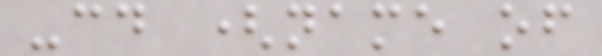-cd (name of
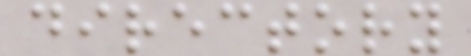directory
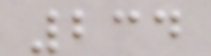234
